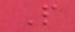P
